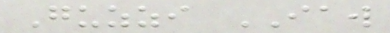Guzzi IAW
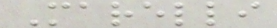Marelli
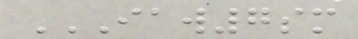IAW7SM
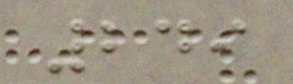249
